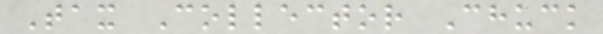Tax Collector Chuck
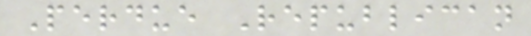Perdue Republican
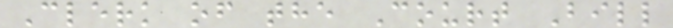Clerk of the Court Bill
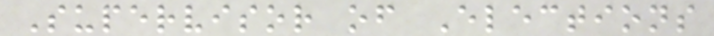Supervisor of Elections
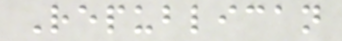Republican
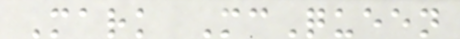Mark McQueen
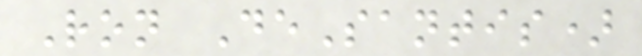Ron DeSantis)
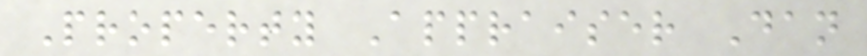Property Appraiser Dan
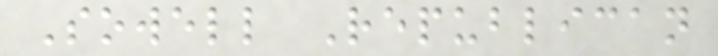Sowell Republican
